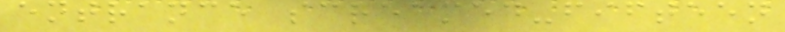entrance screamed-fifteen
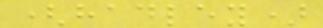(hadley)
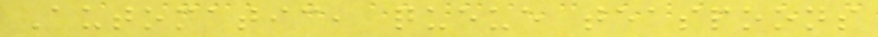Automatic, queue teaspoons
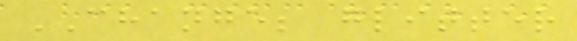CHANGE; glitter
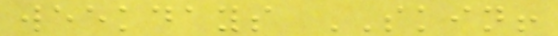weekdays SKIN!
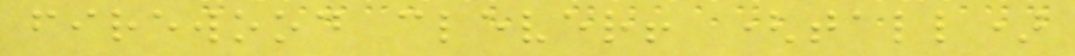firewood clever! (tall)
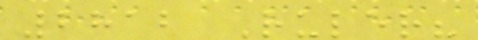2812 Ruler?
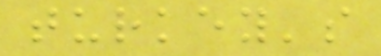turkey's
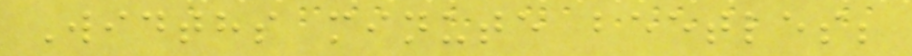Widths minute beetles;
